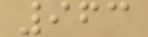963
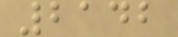2142
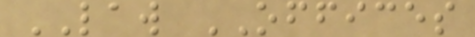LAW OFFICES
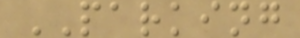PARKING
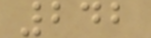242
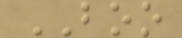BOO
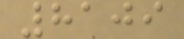8109
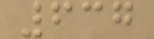637
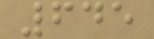645
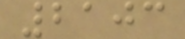2103
